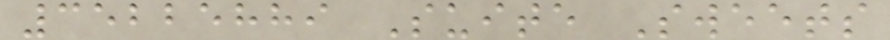35225889 Suite Sweets
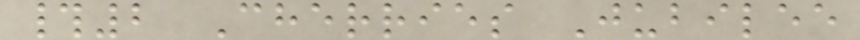#2 Cherries Jubilee
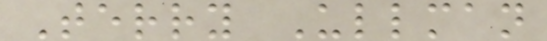Terry Ullman
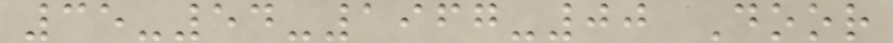35-54-1967-00 Door
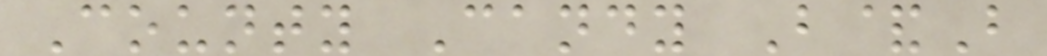County Candy B&B
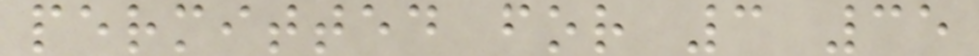permitted for 3 35
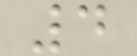4
